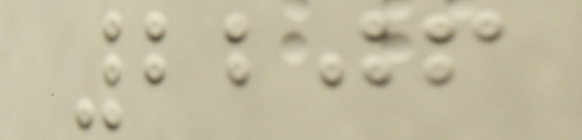2206
